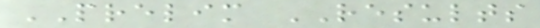PRELIM RESULTS
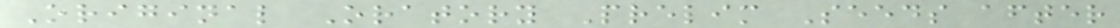Original Oratory Prelim Seeds after
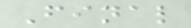Final
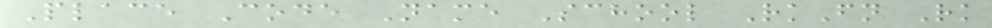Place Code Name School RkFn Rk
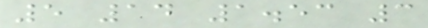5 14 1.53 3
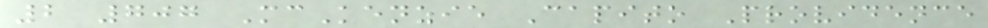2 707 McKenzie Capito Providence
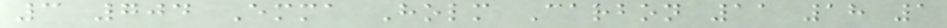3 704 Emma Holm Carbon 11 18 1
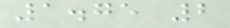1.75 2
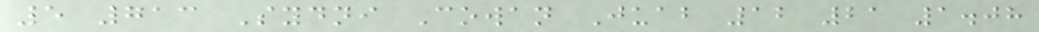5 713 Sydni Cowan Juab 12 21 1.08
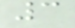3
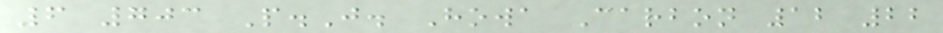6 703 P.J. Howa Carbon 12 22
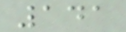141
